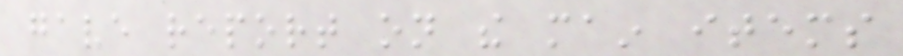gave report on the main items
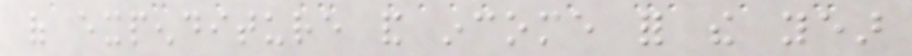of expenditure and income for the year
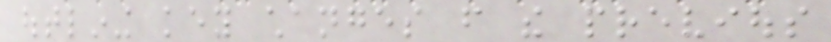outlining key changes from the previous
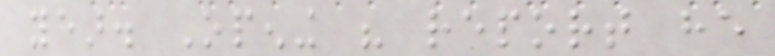year. Opening his report he
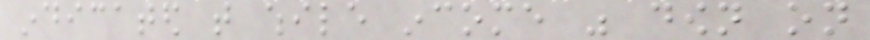indicated that while income was down on
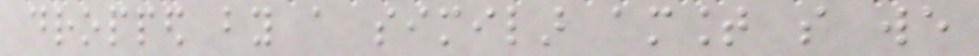dropped by a similar amount so we
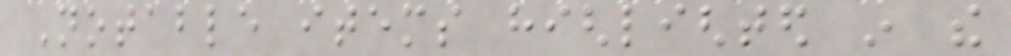Notable items highlighted in the
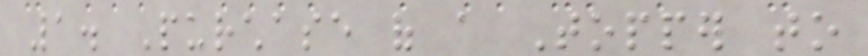1. Purchase of a Topper to
